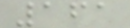161
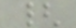{
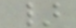}
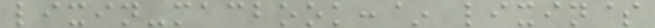lixin-macbook:~ lixin$
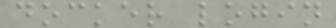docker login
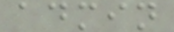admin
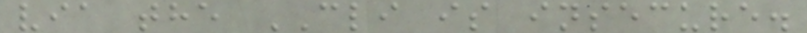via the CLI is insecure.
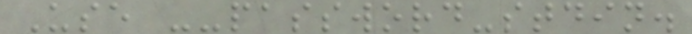Use --password-stdin.
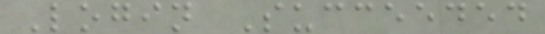Login Succeeded
